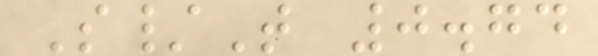S/T 0.74
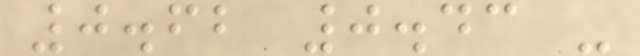0.62 0.43 -
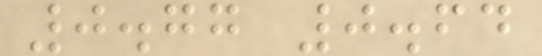0.77 0.64
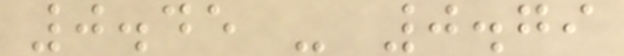0.45 - 0.79
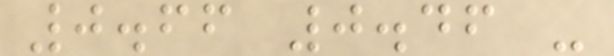0.66 0.46 -
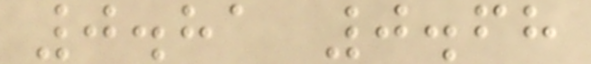0.81 0.68
